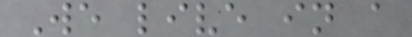We live in a
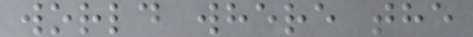world where the
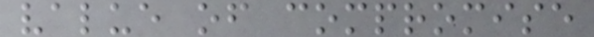value of compromise
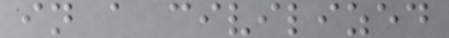in a civilized
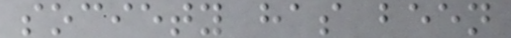society has been
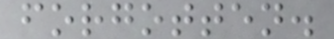forgotten.
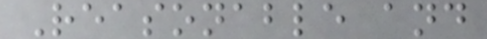Reasonable and
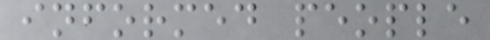informed people
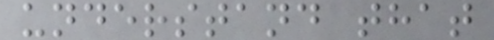understand that
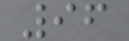96
